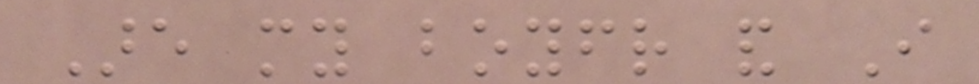Are my boyfriend and I
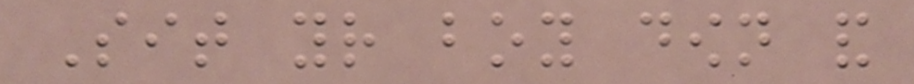Sit your boy down and
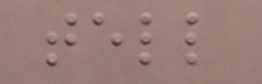tell
